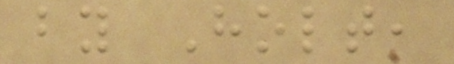by Holt,
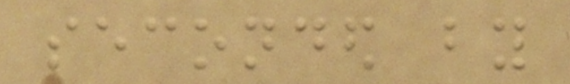seconded by
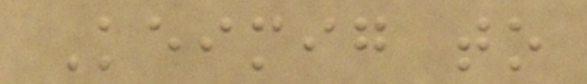Keimig to
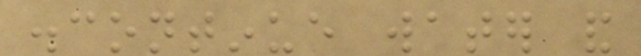discontinue water and
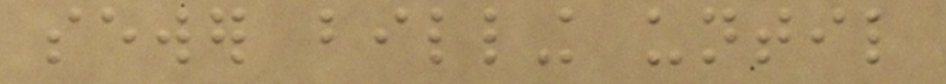sewer billing until
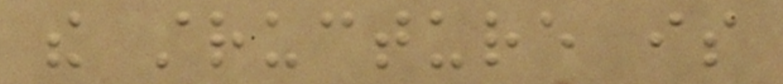the structure is
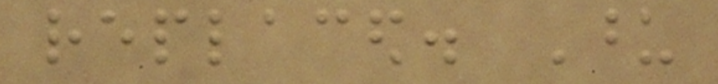replaced. Upon
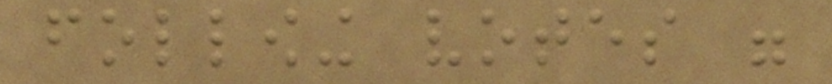following votes were
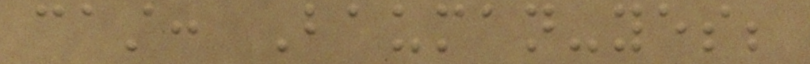cast: Bauman-yes;
